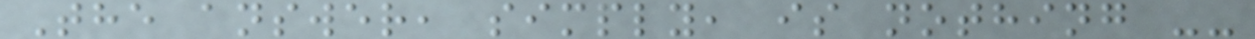The answer, simply, is nothing --
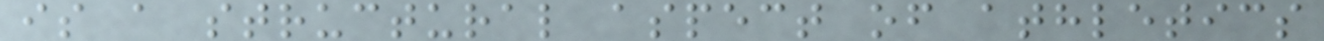is a structural aspect of athletics
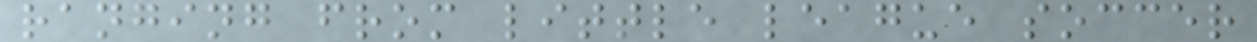ranging from little league soccer
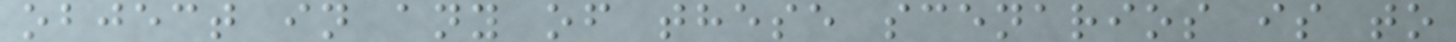object in any of these scenarios is to
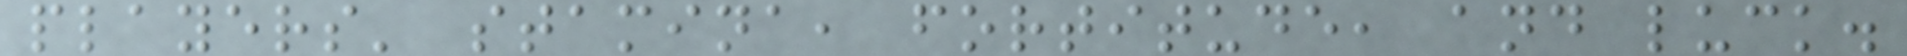players' stamina, fortitude, and luck.
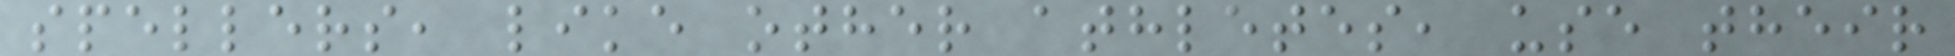spellers, like other athletes, use their
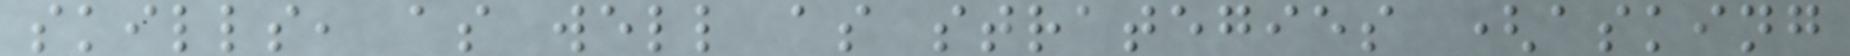skills, as well as strategies (asking
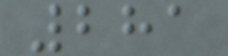281
